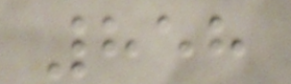858
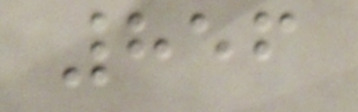856
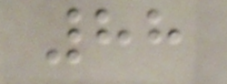88
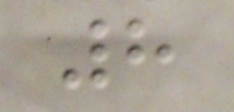8
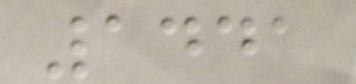1441
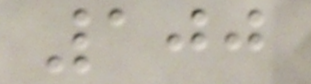100
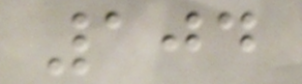104
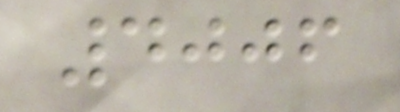4006
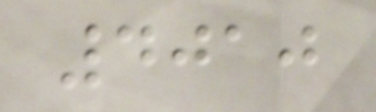4010
